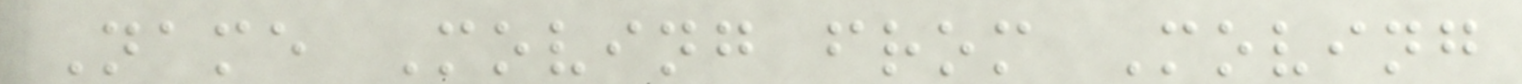Name Moving from Moving
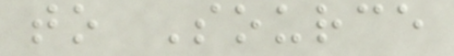to Source
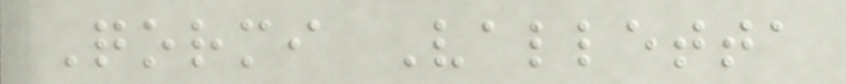Qormi Valletta
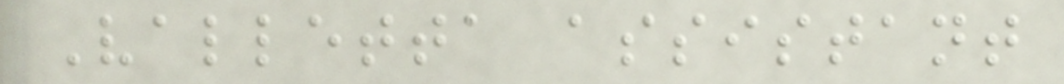Valletta assistant
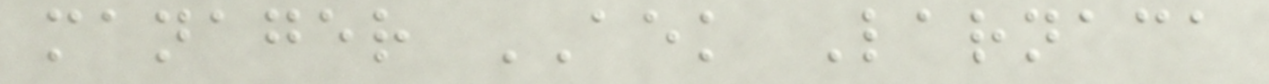manager AEK Larnaca
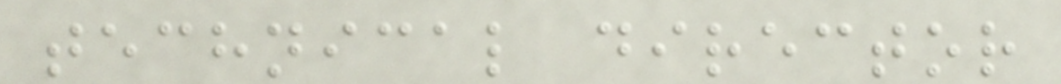technical director
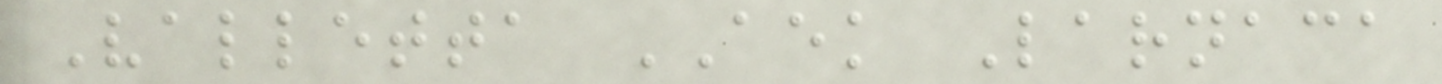Valletta AEK Larnaca
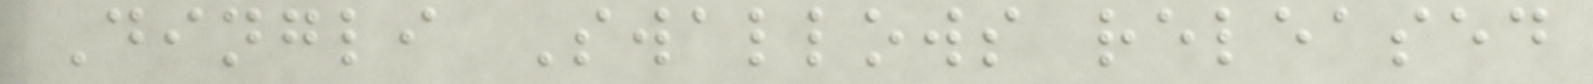Dingli Swallows released
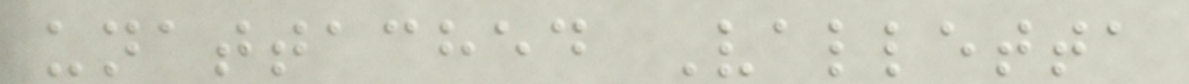unattached Valletta
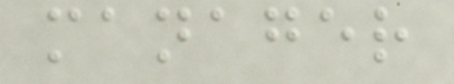manager
